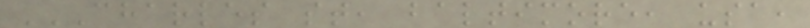CHARLES ST, BALTIMORE, USA,
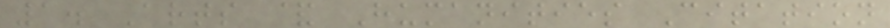1. Arts & Humanities Citation
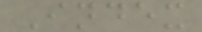Index
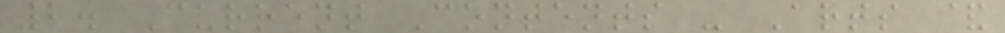2. Current Contents - Arts &
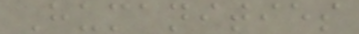Humanities
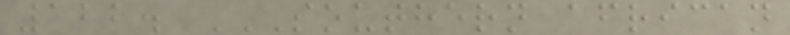122. SOUTHERN AFRICAN
